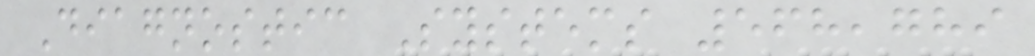Diagnostic Systems 568,789
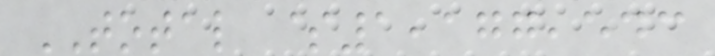TOTAL $1,177,543
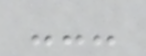---
